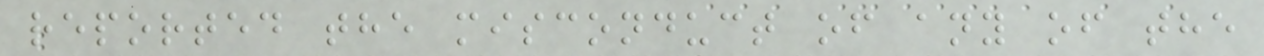reported the misconduct of any of the
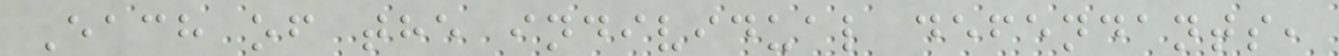Each of the individual defendants,
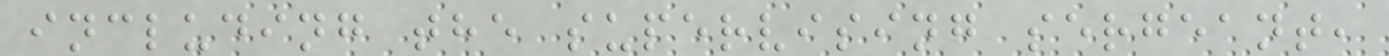including the supervising sergeant,
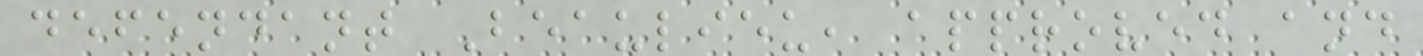defendant Beaulieu, approved and
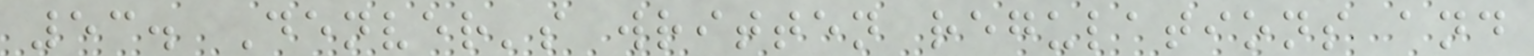53. Denver's written regulations and
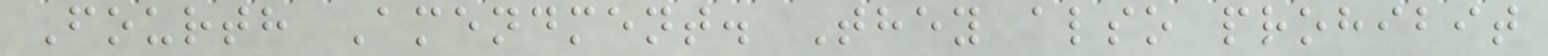Fourth Amendment. They also prohibit
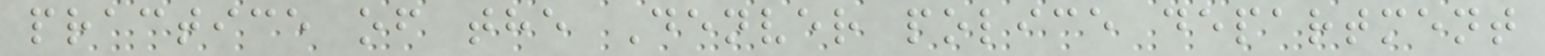practice of the Denver police department
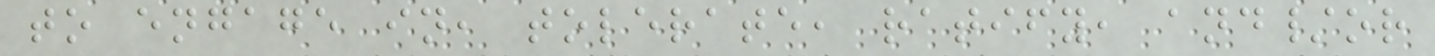to engage in, tolerate, ratify, and/or
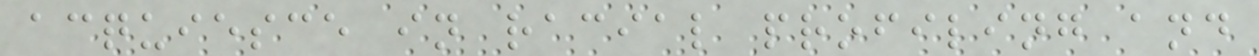acquiesce in racial profiling and
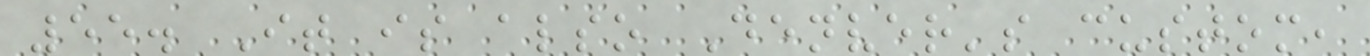55. It is also Denver's custom,
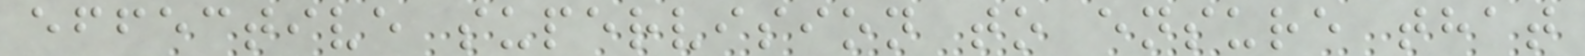effective supervision to ensure that
